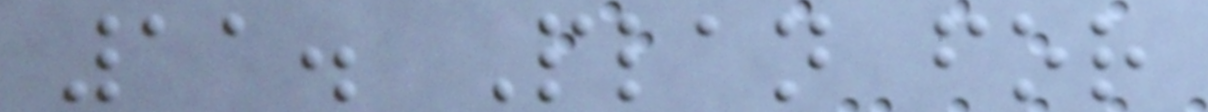11. Plan for
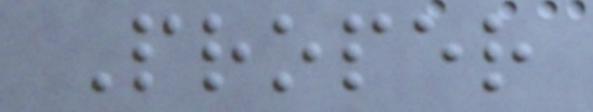Proper
